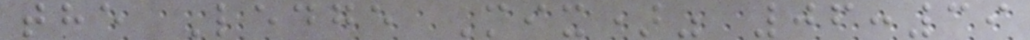the Ledge Mix)" 06:39
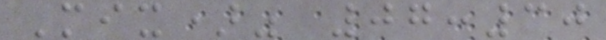Mix)" 07:30
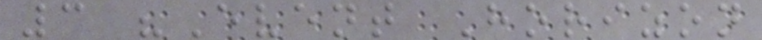3 "Event Horizon
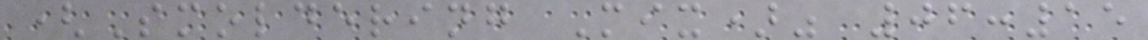(Smoldering Mix)" 06:15
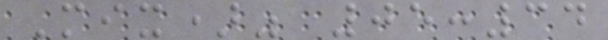Mix)" 05:34
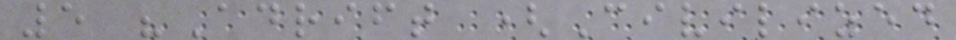5 "Adrift (Civilized
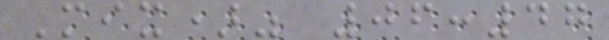Mix)" 06:47
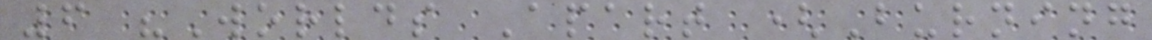6 "Worlds Apart (Burning
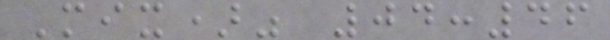Mix)" 04:46
